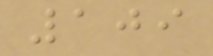109
